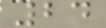24
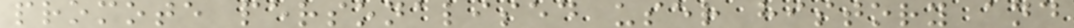promote personalised user history and
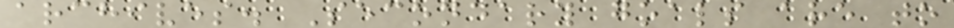archives. Secondary goals are to
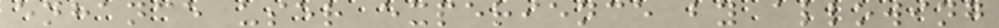enhance user experience by allowing
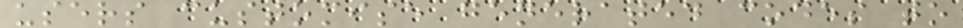users customise generated codes to
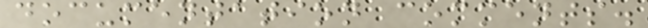documentation comments.
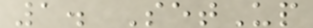1. SetUp
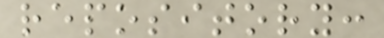repository:
